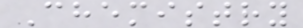Chemistry
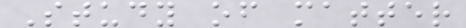Study of matter
